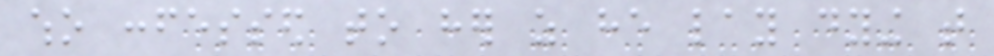who confessed to her as he lay dying that
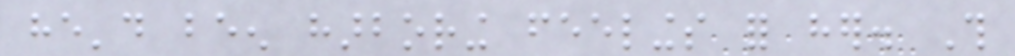he'd been harboring feelings for her. This
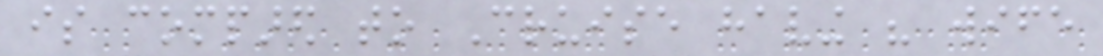is compared to Cruise having his wife
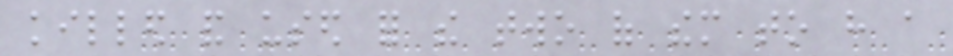killed and used for the two of them to have a
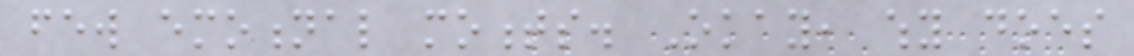few emotional moments. Okay, why does
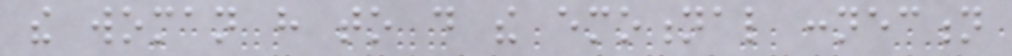the woman have to do the emotional connection
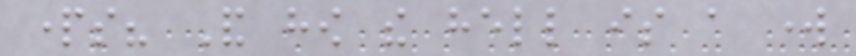parts? And how the hell is a work
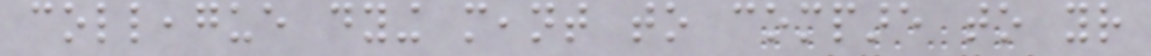colleague dying meant to compare to your
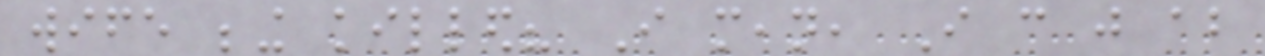wife being killed? I mean, I can just about
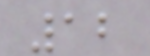12
